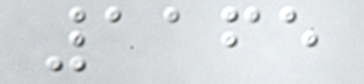1165
